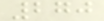270
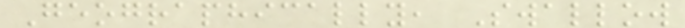Geographically, Swallow
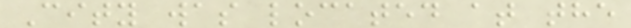City was located at the
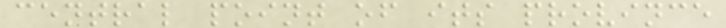central point of its province
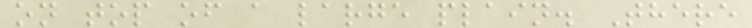on top of a large plain. There
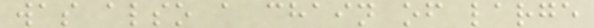was also a chain of large
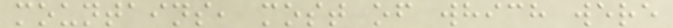mountains, most of which were
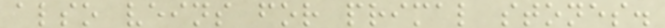also veins for primal stones.
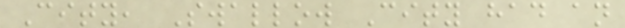City, Swallow City had an
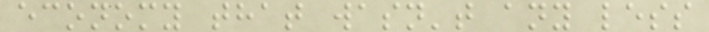economy that wasn't any less
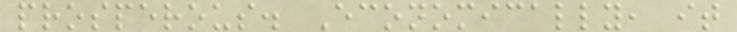prosperous. Economically, it
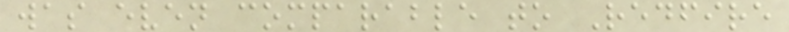was even comparable to Redfire
